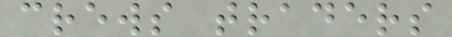crews traders
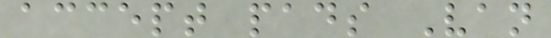accept pads Van
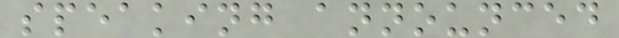speaking announced
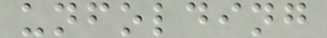unfolding
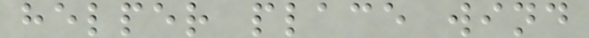helper place wind
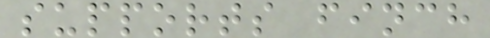supports finch
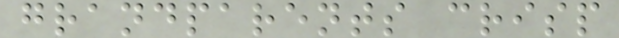grandparents crisp
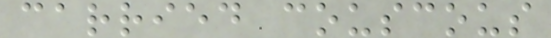carried couscous
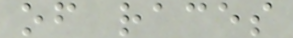of races
